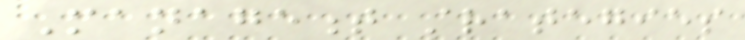Management strategies
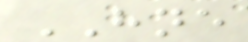HNE
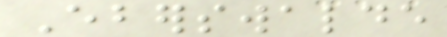Eberswalde
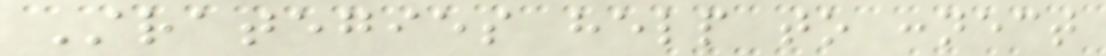Strategies help to connect
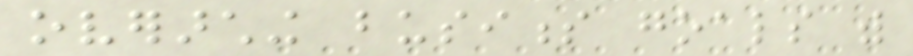overarching business goals with
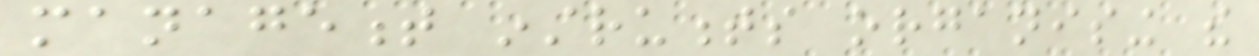management instruments organising the
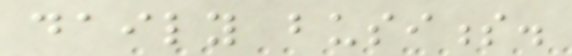daily business.
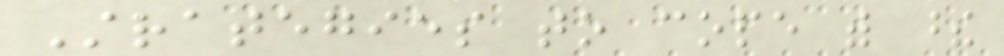Strategies to cope with these
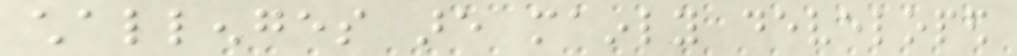challenges are mainly developed
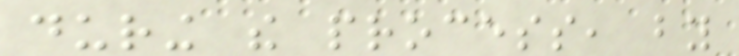during the process, by
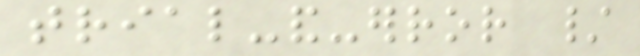trial-and-error /
